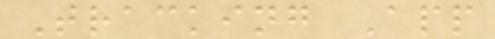Tracking App
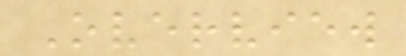Overview
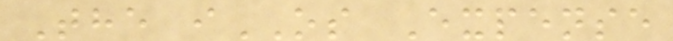The iOS Expense
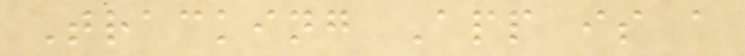Tracking App is a
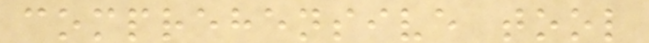comprehensive tool
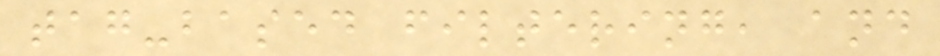tag-based filtering, and
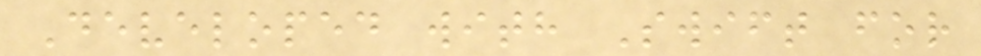Developed with Swift for
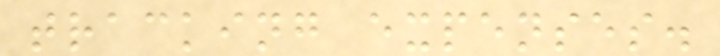tracking expenses.
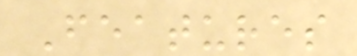Features
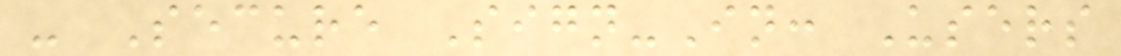- Secure Sign-In: Users
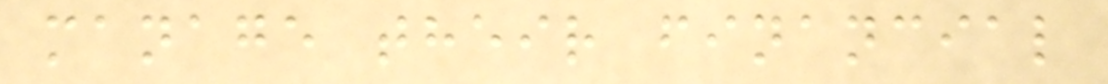manage their financial
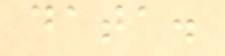data.
